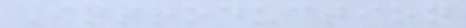Introduction
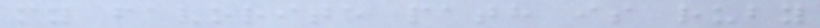my favorite path is ruby
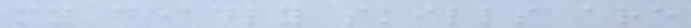my deadly skills are
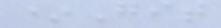*Git
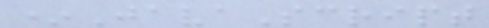*JavaScript
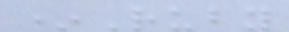*Ruby
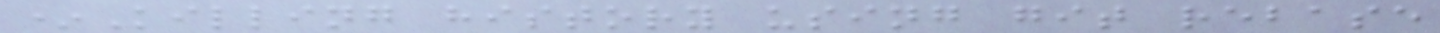*Killing history using git rebase
